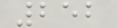252
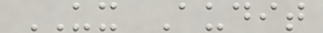UX Audit
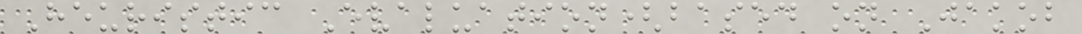Heuristic Evaluation(based on Jakob
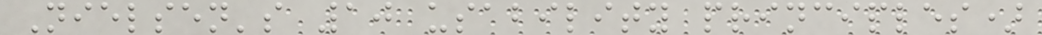Nielsen's 10 usability principles)
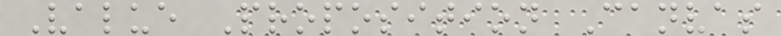Value Proposition Canvas
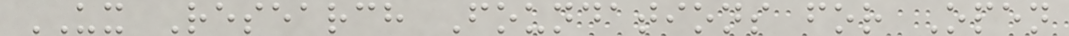UX Research Foundations for Open
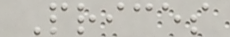Prices
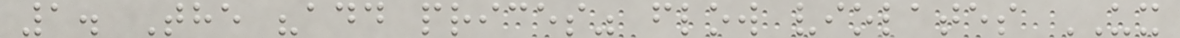1. The "add prices" flow violates UX
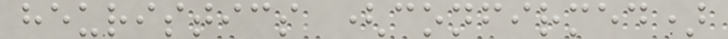heuristics (confirmed)
